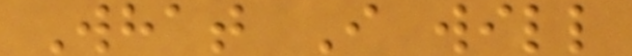What I will
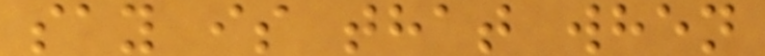say is that when
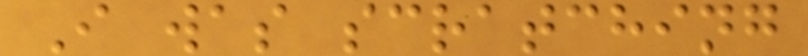I was scratching
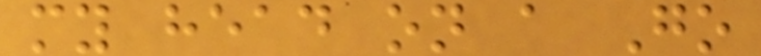my head on a Go
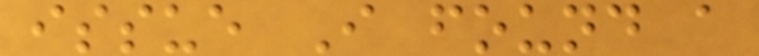issue I found a
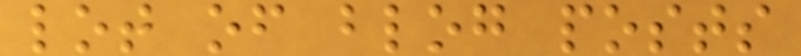lot of blog posts
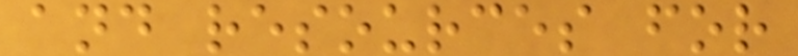and resources for
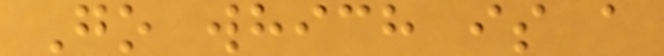Go which is a
